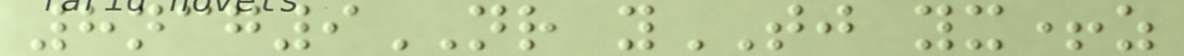8ncg9NR yTJ yx+z
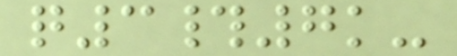q3#7k-
